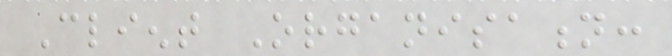Client Organisation:
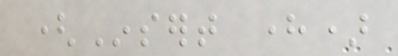(Insert here)
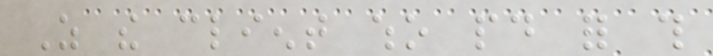As the client who paid for this
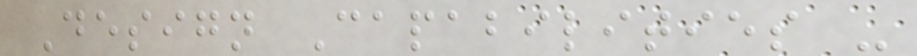Design Capabilities -
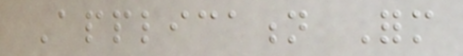Application Form
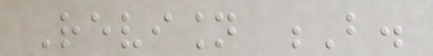Revision B.
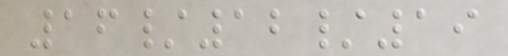16/12/19
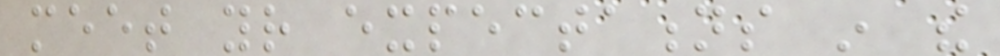meet your expectations in the
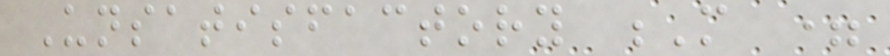Unsatisfactory M =
